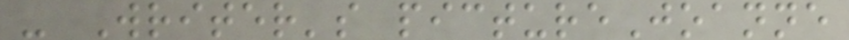- Writer's pictureJoanne
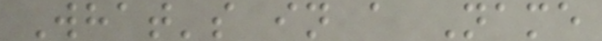What's in a Name
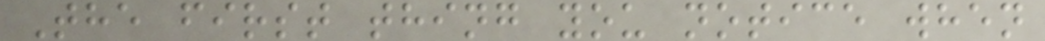The first thing you notice when
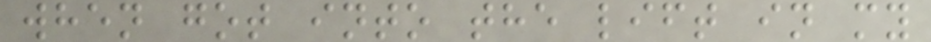when got into the lift in my
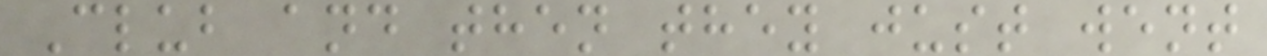Club and then they just went
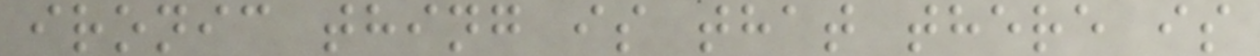ironic thing is that there is
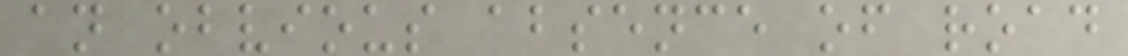an obvious absence of road
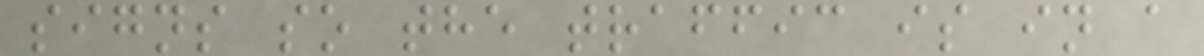signs so the traffic is in a
